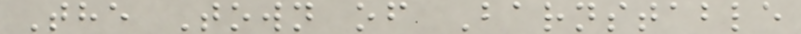The Town of Barnstable
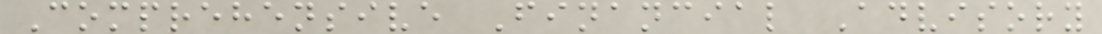Comprehensive Financial Advisory
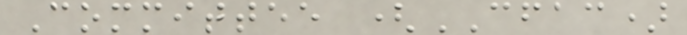Committee (CFAC)
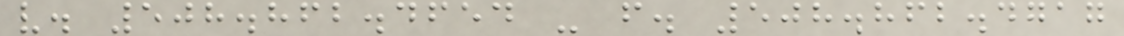v. 508.862.4654 - f. 508.862.4717
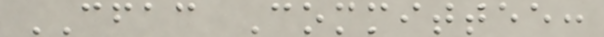CFAC Committee:
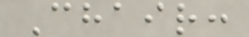Chair:
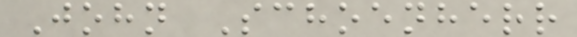John Schoenherr
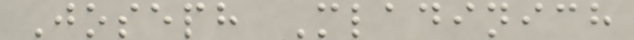Joseph Mladinich
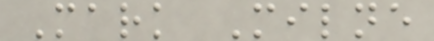Mark Milne
